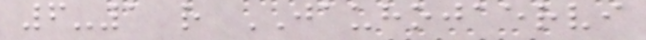6-1 r JAUHOJAERVI
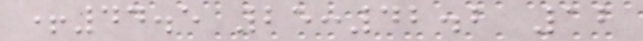+44.5 25:42.2 12
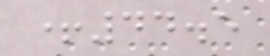+44.5
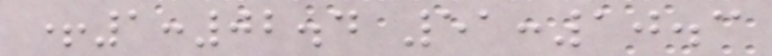+1:02.4 51:10.3
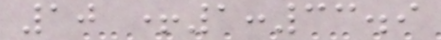10 +1:33.9
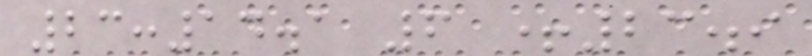23:14.1 6 +23.9
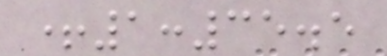+1:35.5
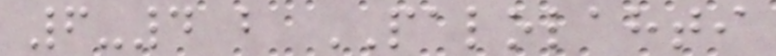6-4 b PALOLAHTI
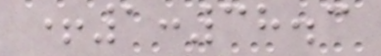+1:38.3
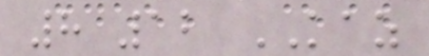8 12 KAZ
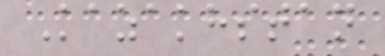Kazakhstan
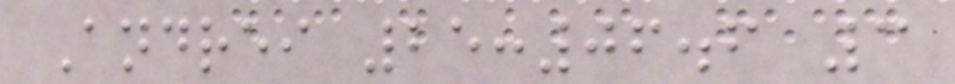Andrei 25:06.6 3
